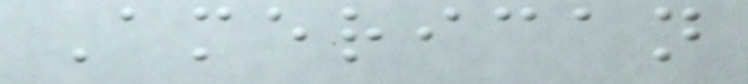American
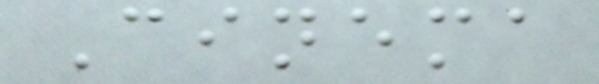Cinema
